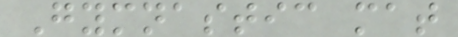Gymnastic mat
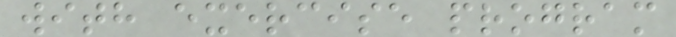with exercise program
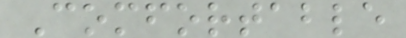Comfortable
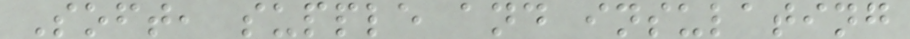Soft, supple and insulating
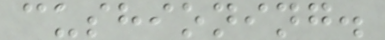cushioning.
